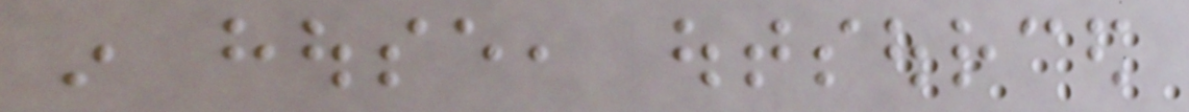in house, outsourced
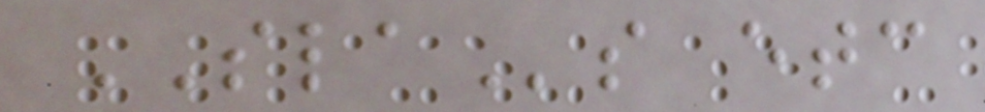SLAs etc
